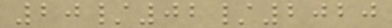20/02/2020
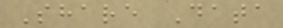Share Data
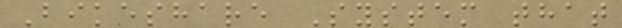Bikeshare System that
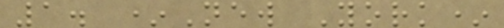1. *New York*
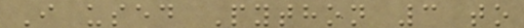I used Python 3 to
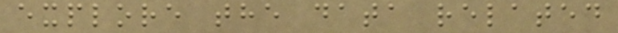explore the data related
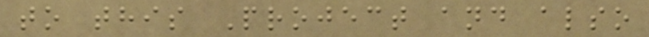to this Project and also
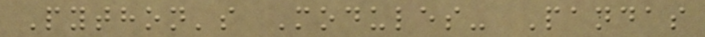Python's Modules- Pandas
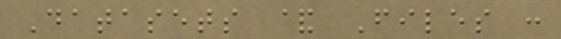Datasets & Files :
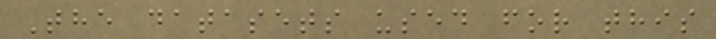The datasets used for this
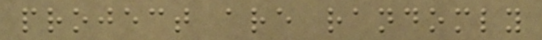project are randomly
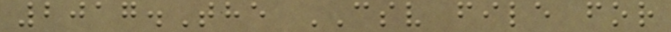2017.The CSV file for
